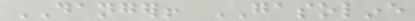DANGER! GASOLINE
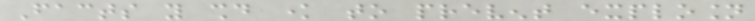Facts you should know to prevent explosion
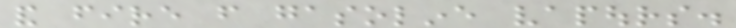and fire from gasoline vapours.
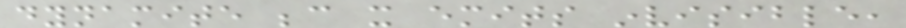dynamite because it emits invisible,
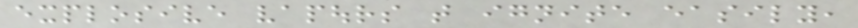explosive vapours that ignite easily,
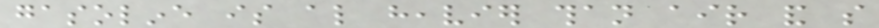gasoline is also heavier than air and so
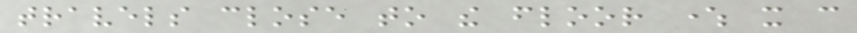travels close to the floor where it can
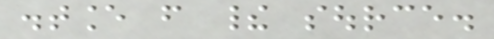distance from their source.
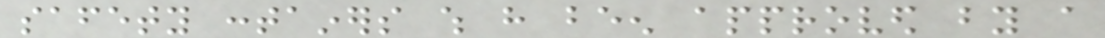safety containers which have been approved by a
